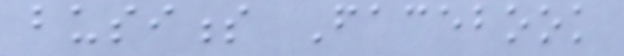business Facebook
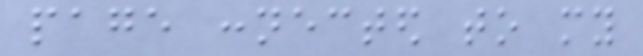page connected to my
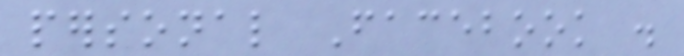personal Facebook .
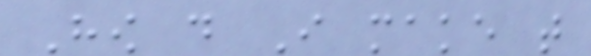How do I make that
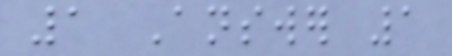1 Answer 1
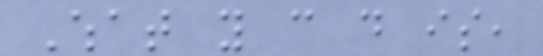What you can do is,
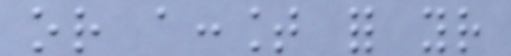or account for your
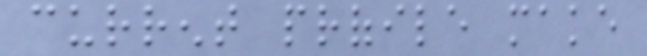current profile make
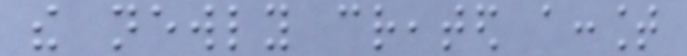the newly created account
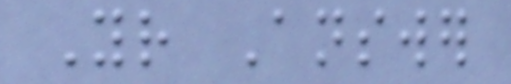Your Answer
